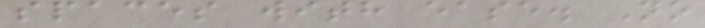spaces with ease. No
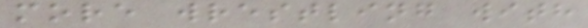more wrestling with
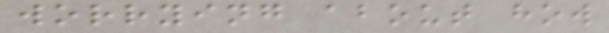worrying about how
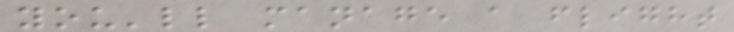you'll manage a flight
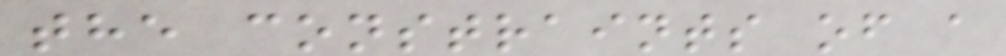the constraints of a
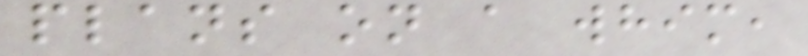plans on a whim,
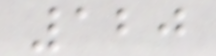120
